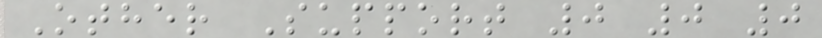Other Support 0 0 0
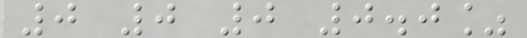0 0 0 0.0%
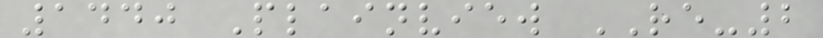1440 Plainview RE-2
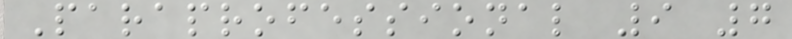Paraprofessional 9 7
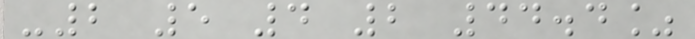-2 5 4 2 44.4%
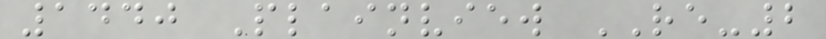1440 Plainview RE-2
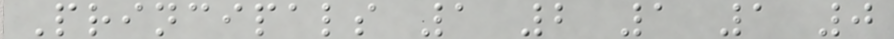Principals 1 2 1 1 0
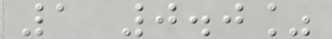1 0.0%
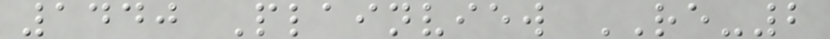1440 Plainview RE-2
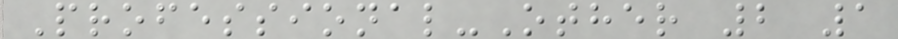Professional-Other 2 1
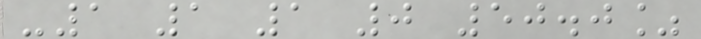-1 1 1 0 50.0%
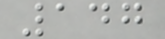147
